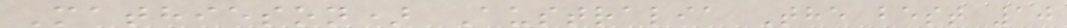Mathieson) Australia The best 10
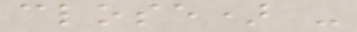close) -
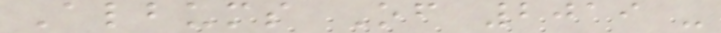Albums Of 2019 -
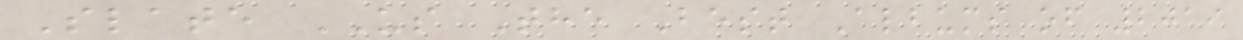Slate US The Best Albums of 2019
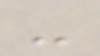-
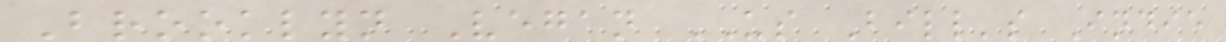Brooklyn Vegan US Bill's Indie
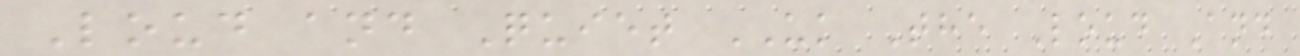Loud and Quiet UK The Loud And
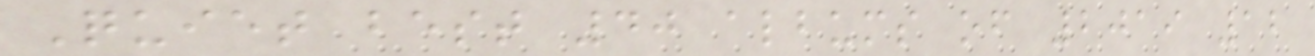Quiet best 40 albums of 2019 12
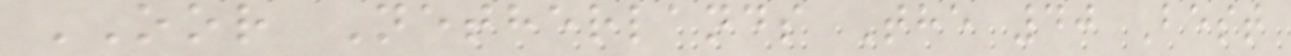OOR Netherlands The 40 Best
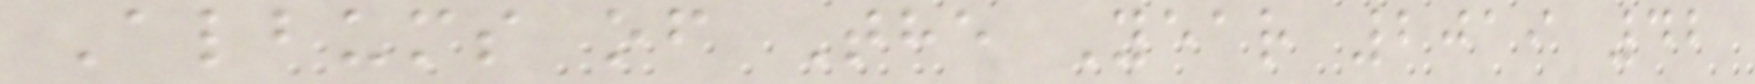Albums of The Year 2019 42
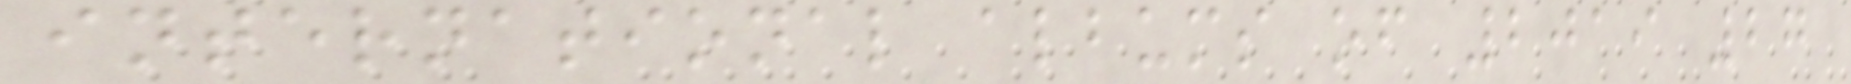international albums of 2019 27
